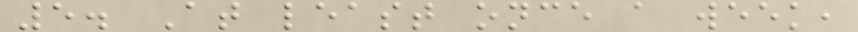5. At least once a week,
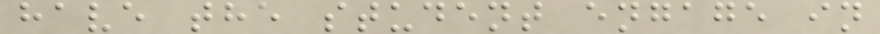have the student engage in
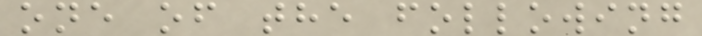one of the following
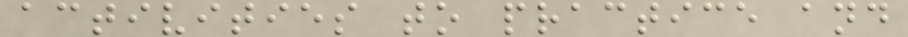activities to practice and
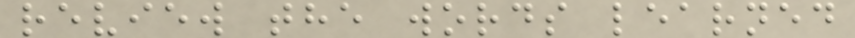review the words learned
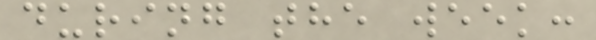during the week:
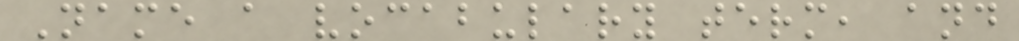Name a vocabulary term, and
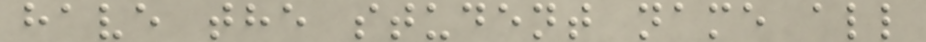have the student name all
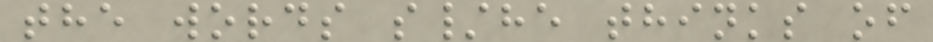the words s/he thinks of
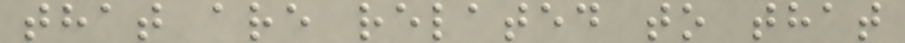that are related to that
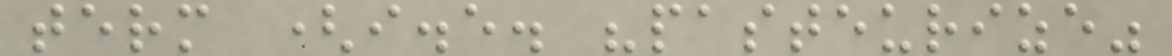term (i.e. "pasteurize"
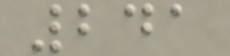241
